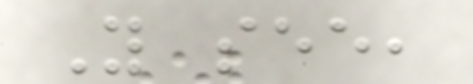You see,
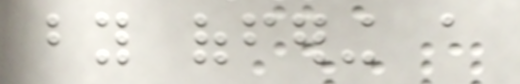by offering a
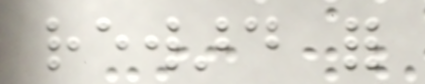reward for
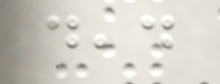dead
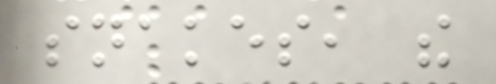snakes, the
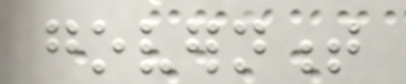government
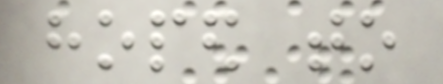hoped to
